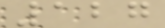127
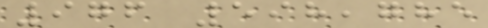976 598,785
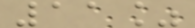11%
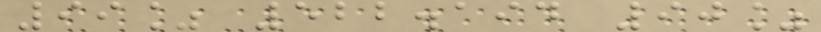99% 522.194 90%
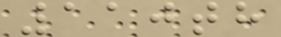110th
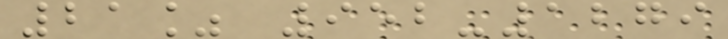21% 952-1279
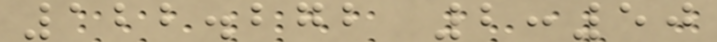122.272 2:50
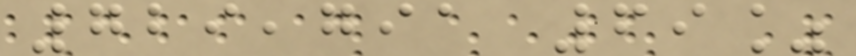729,791 69%
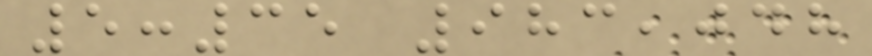5:35 983,048
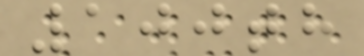100th
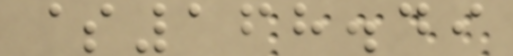$168.49
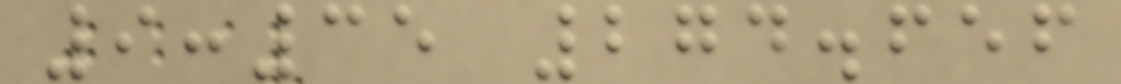9:35 274.656
